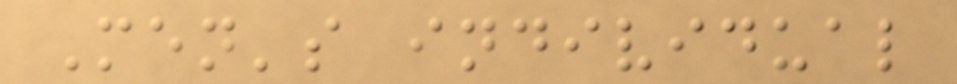Men's individual
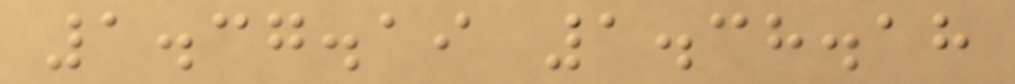1.37.19 1.38.18
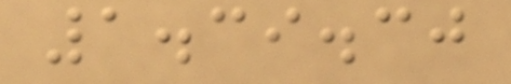1.39.30
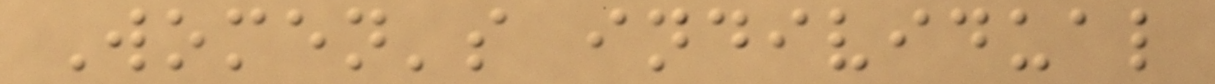Women's individual
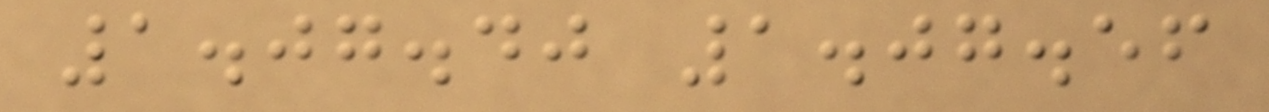1.07.40 1.07.56
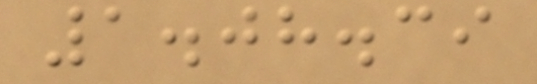1.08.39
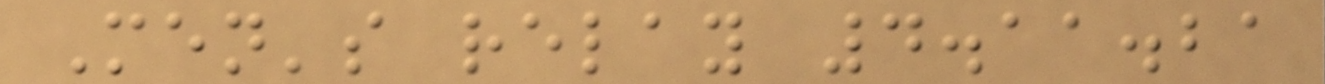Men's relay 4.11.21
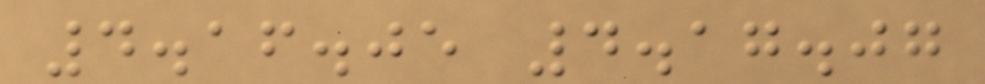4.16.05 4.17.07
